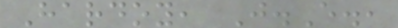Hardoy, J.E.,
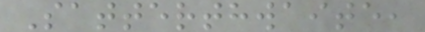Satterthwaite,
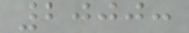2000:
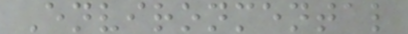Environmental
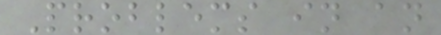Problems in an
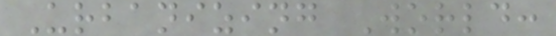Urbanizing World:
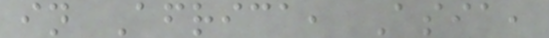in Africa, Asia,
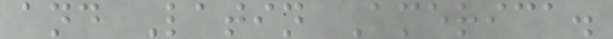and Latin America.
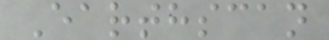Earthscan
